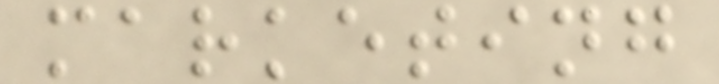marketing
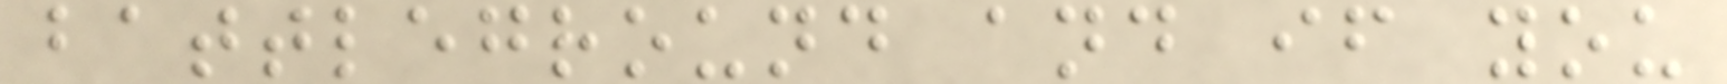battleground and if you
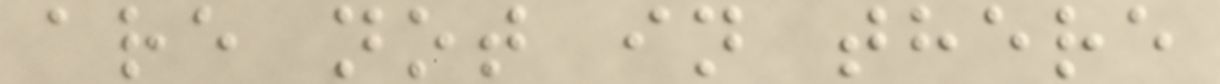are not in there
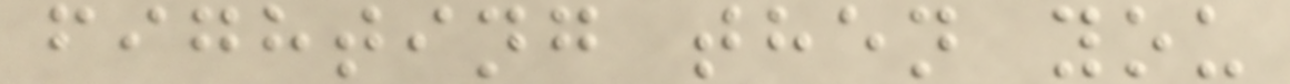fighting then you
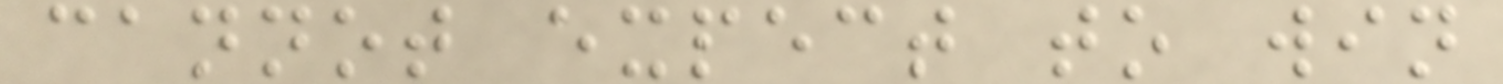cannot expect to win
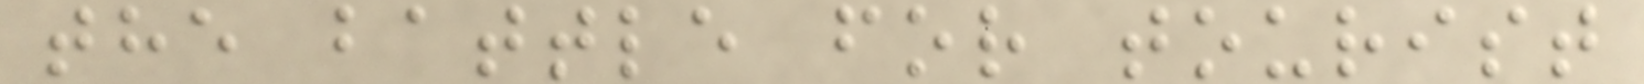the battle for tourist
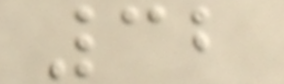32
